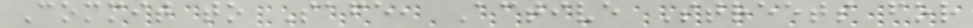Commit to Safe, Active Streets for
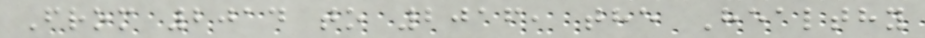From 2014 to 2016, the Healthy
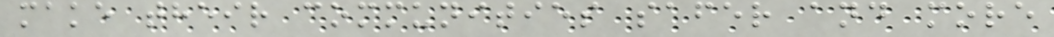make their communities safer and more
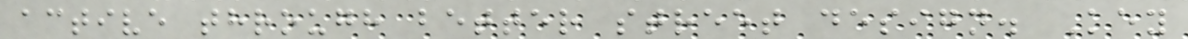active through better street design. Key
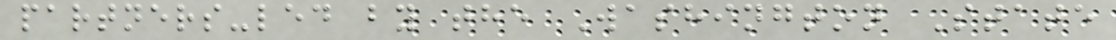partners-led by the Washington State
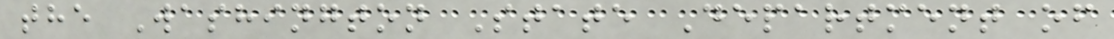the Washington State Department of
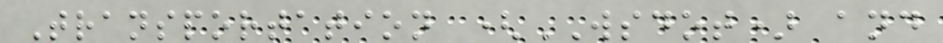Transportation (WSDOT) and
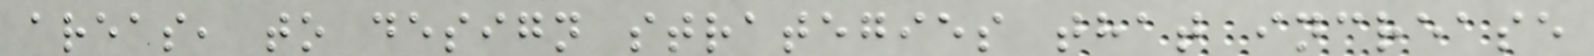areas, to design strategies that increase
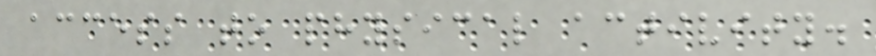access to physical activity.
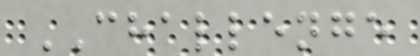CHALLENGE
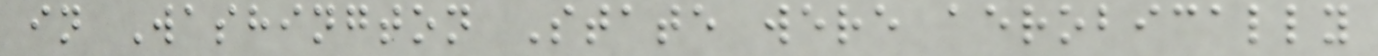in Washington State were aerobically
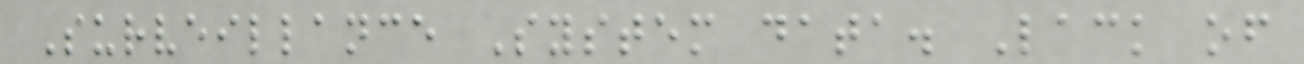Surveillance System data. Lack of
